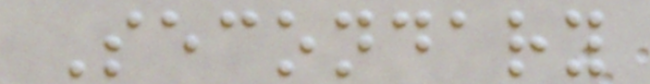Secondary
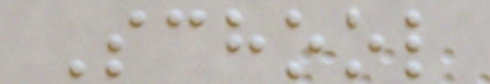School
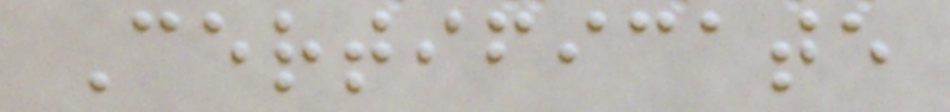Certificate
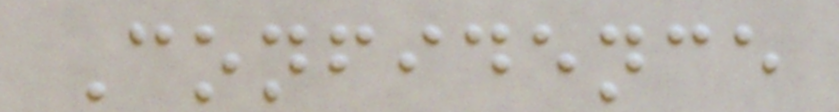Confidence
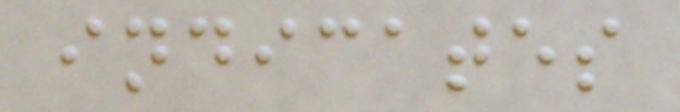indicates
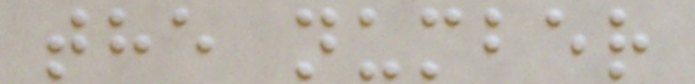the number
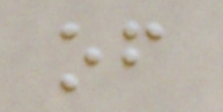of
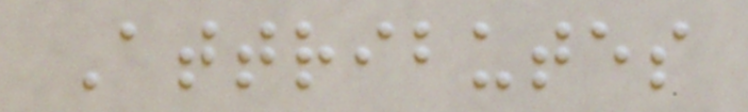Attributes
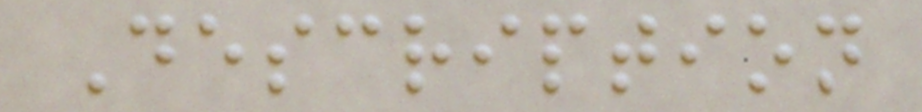Description
